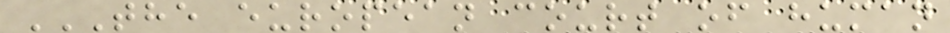THE EUROPEAN COURT OF HUMAN
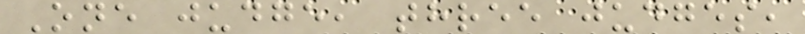One judge, three judges,
